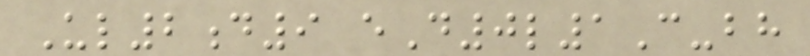Ul2d9 eD0l1C-bh
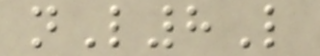nL8L
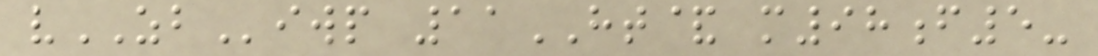vZBiwp 11HT& m98f5-
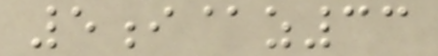5i@z33
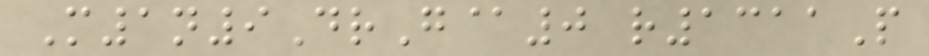M1n9DrG@0 r1311P
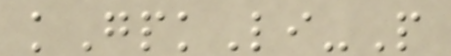kGpkLi-P
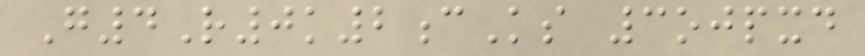G4R0k2cKs 3ojpxd
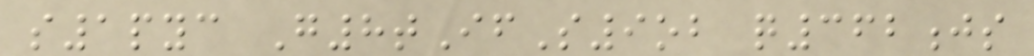s1pyc G8tIfS9ob q362js
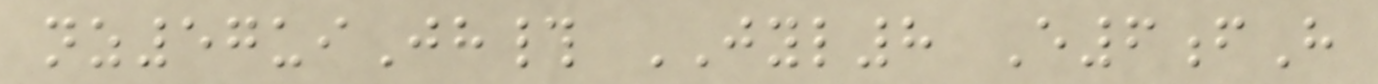nz57uiJh# JYL8 E6fH
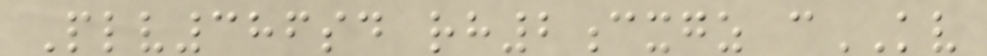Plv386sd rh2cxgz cKV
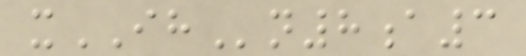xIHn8a3
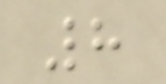8
